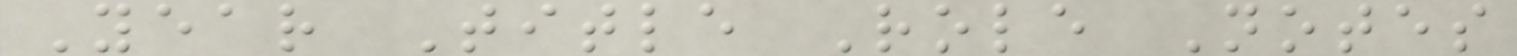Year Title Role Notes
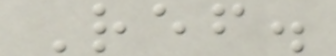Ref.
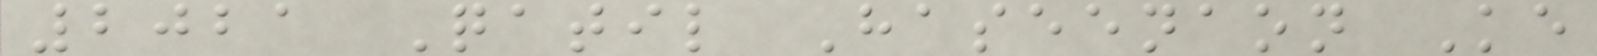2021 Qatil Haseenaon Ke
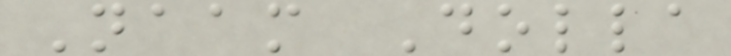Naam Dolla
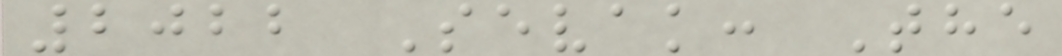2022 Sevak: The
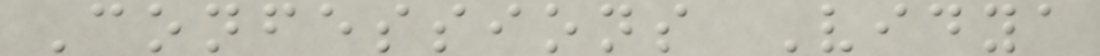Confessions Vidya
